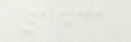1431
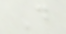D
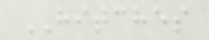HITCHES
